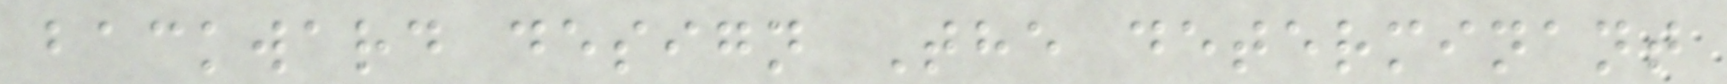backward design The determinant
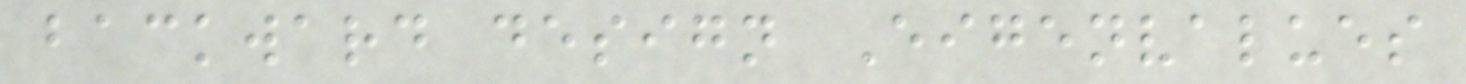backward design Eigenvalues
